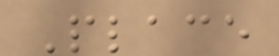Place
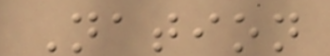Nation
